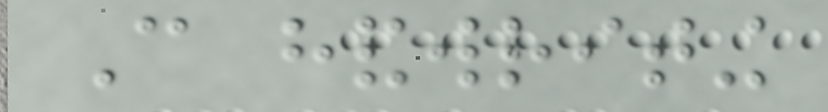Can handwriting
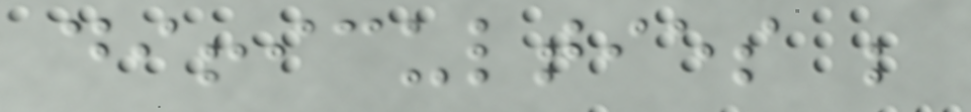difficulties be
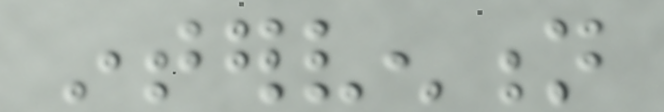intervention
